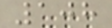108
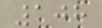108
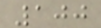100
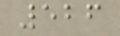526
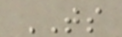TS
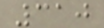310
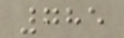785
